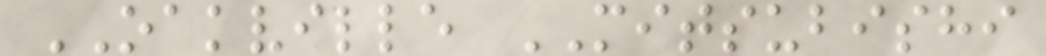OAKVILLE MITSUBISHI
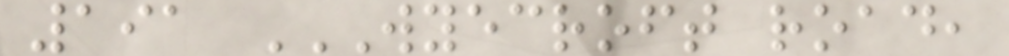191 WYECROFT ROAD,
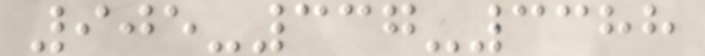905-337-3388
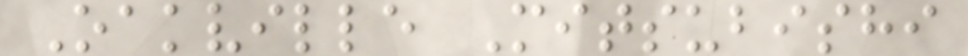Oakville Mitsubishi
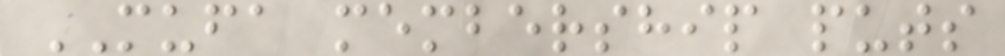MUFA membership puts
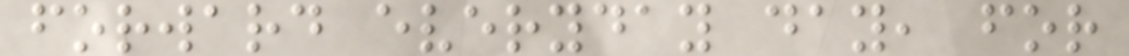forward everyday day, for
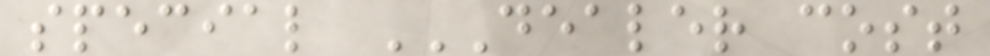special DEALER COST
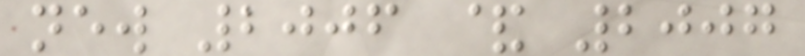new 2006 & 2007
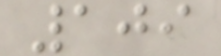109
